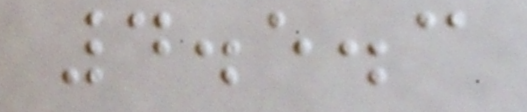4.5.3
